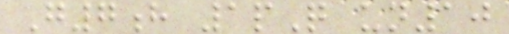G7h 1pQ un10
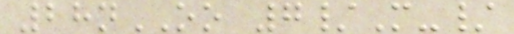28nOO 7/M-/
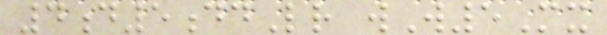4d5ddLr wW5Mx
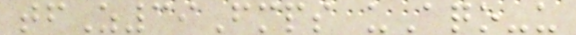tfZ39Fmps uAqo-u
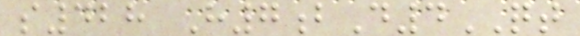s428 H7bD4QT
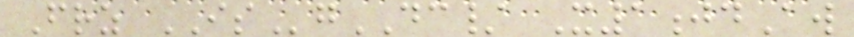Frz ISgDC/ X1jdAw
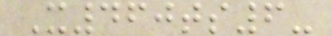X460ts6-
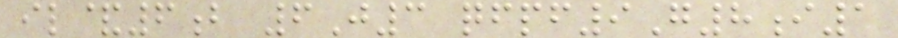il&6b 6J3 qfpf9G8i1
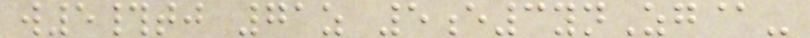w5#tj 71z 5e3ynZg@-
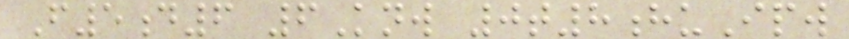F5d6 6Knw 0t8huIpw
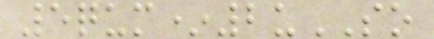5qum*2uSO
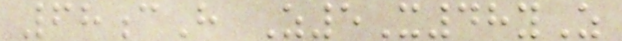68cH Z5X48yZ
